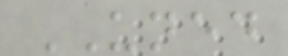UNED
